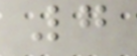7
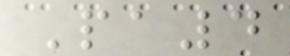Pa4
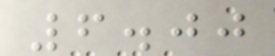6.00
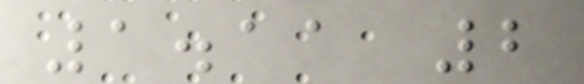1.11 2
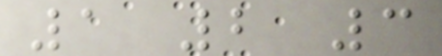1 2 3
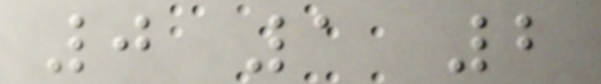0 1 2
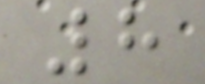8
